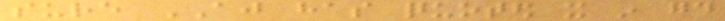sure AJ has quoted it in good
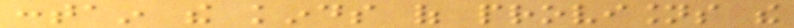contain the kinds of provisions the
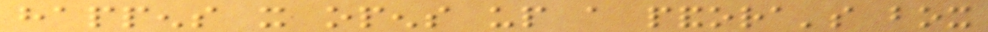happens it opens up a pandora's box
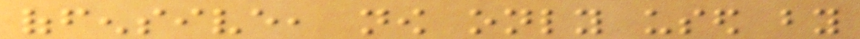offensive, now only used by
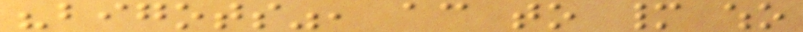"bigots", according to many who
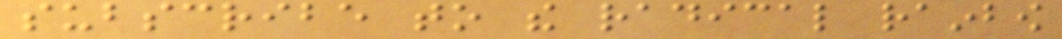subscribe to the radical rainbow
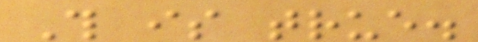This is true.
